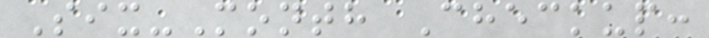Six-Month Checkup:
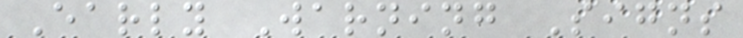Early Warning Signs
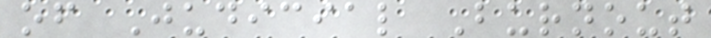of Judicial Burnout
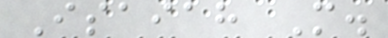Isaiah M.
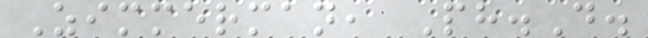Zimmerman, Ph.D.
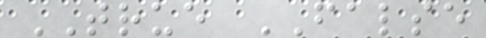TRUE FALSE
